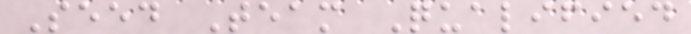Seed Team Qualified
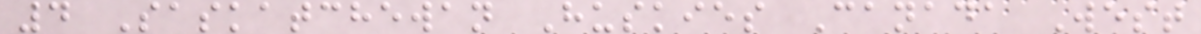4 Saskatchewan Huskies Canada West
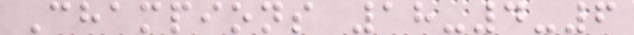Champions 18-4-6
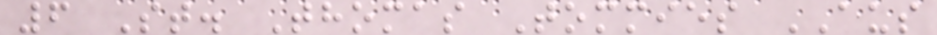6 St. Thomas Tommies AUS
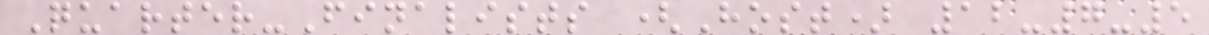Quarter-Finalists (Host) 12-7-5
